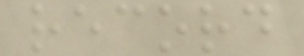record
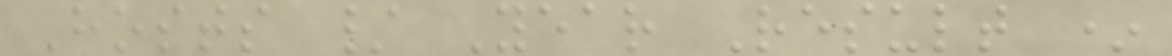Hosts / Year Result *
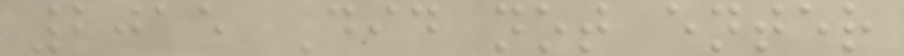2015 Did not enter
